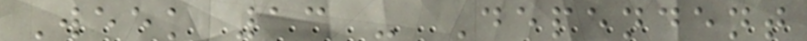Week 13 - Dependent
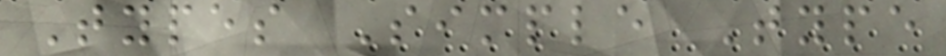Types Simple Type
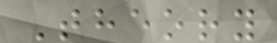Theory
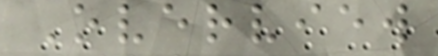Overview
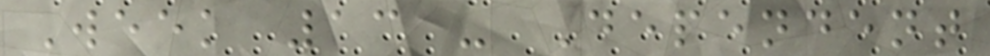Week 13 - Dependent
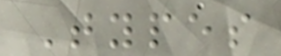Types
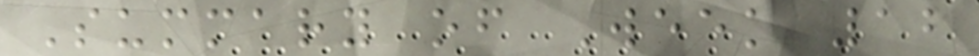Summary of Week 12
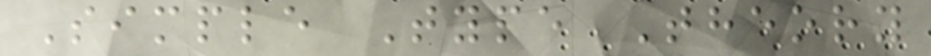Simple Type Theory
